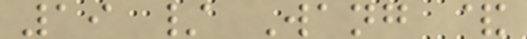19 / Wang &
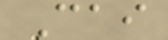Cai
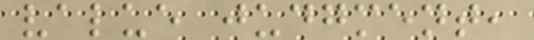value judgment,
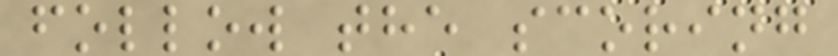follow the scoring
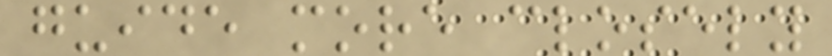guide more closely
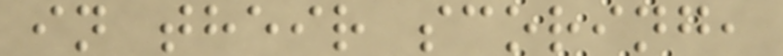in their scoring,
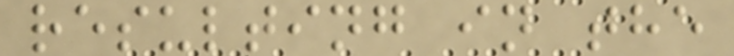resulting in the
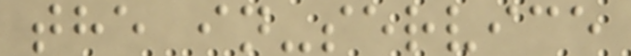the in-service
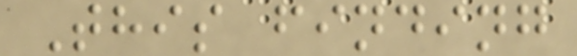This finding
